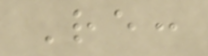Re:
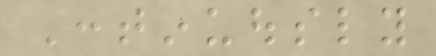Continuously
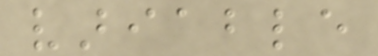variable
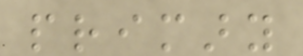primary
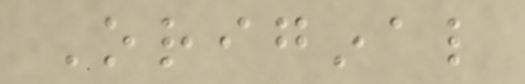Original
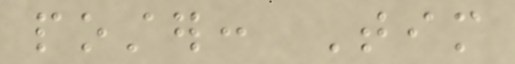poster: Tim
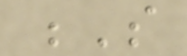S
